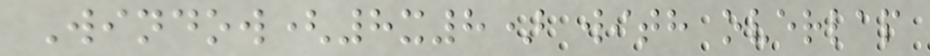Window(8x8) with overlap
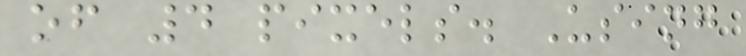of 4 pixels. Using
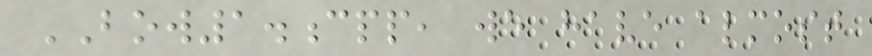BOW1.cpp, we have almost
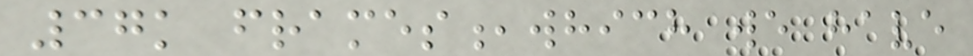37k frames,which we have
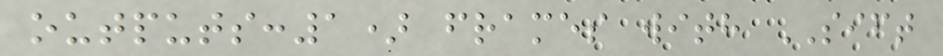outputs:1) frames with SIFT
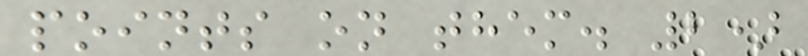points on them. 2)
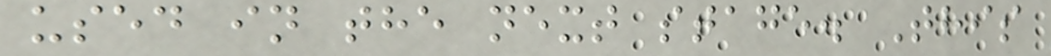used in the next stage. This
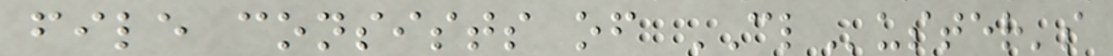file consists of CLuster's
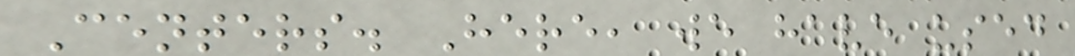Centers. Here, we have used
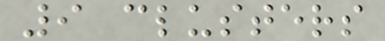9 clusters
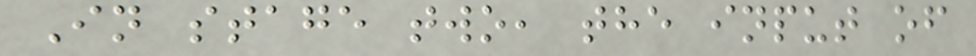In stage two, the input of
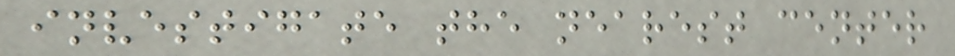investigate the nearest center
